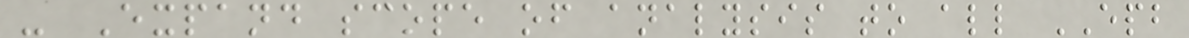- Expand scope of analysis to all EPB
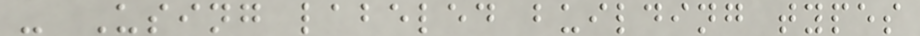- Using labeled building types
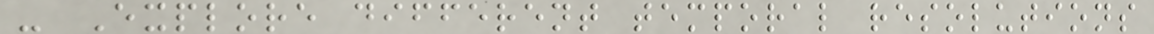- Explore different temporal resolutions
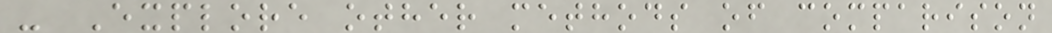- Explore other methods of comparison
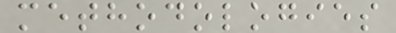methodologies
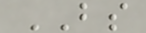BS
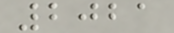2021
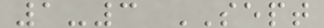1-3 SEPT
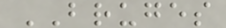BRUGES
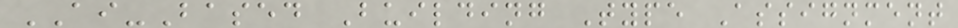AI-Based Building Type Assignment
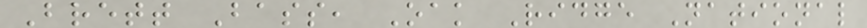Brett Bass, Oak Ridge National
